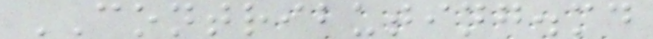CONTRIBUTING.md
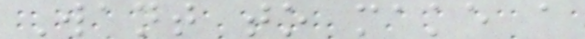Want to make a
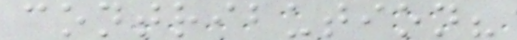contribution?
